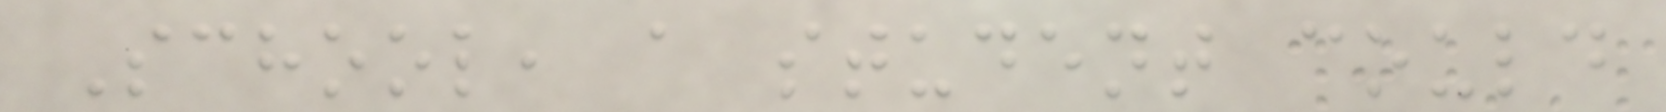School, a student could
